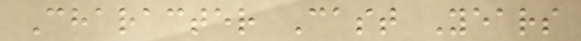Character Cast Years
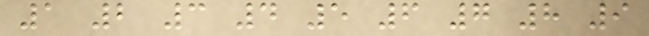1 2 3 4 5 6 7 8 9
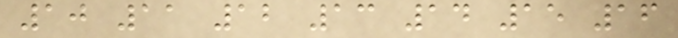10 11 12 13 14 15 16
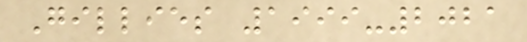Gillies 1999-2021
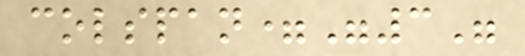colspan="3"
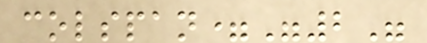colspan="2"
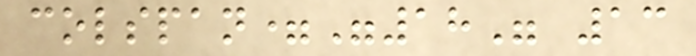colspan="18" 13
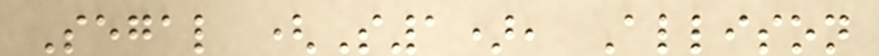Segal (S1), Allison
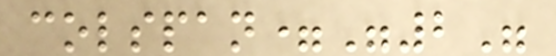colspan="2"
